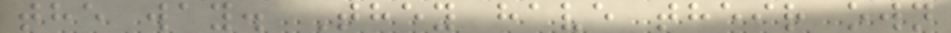the way. They have their own
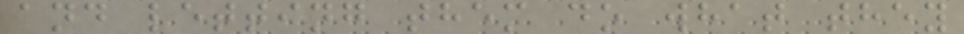and letting them do what they
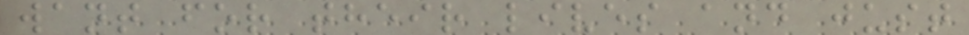want for their lives and just
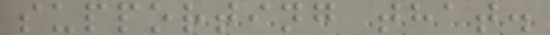supporting that.
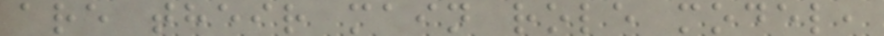are their main role model,
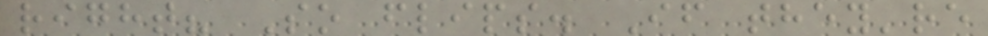right? So flips. If they're
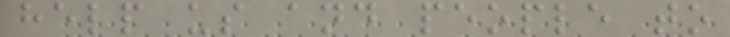help us and people to
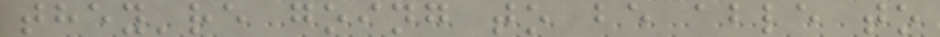they're going to be able to
